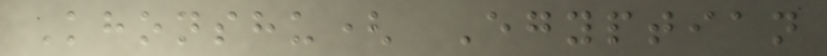Khonshu( Egyptian
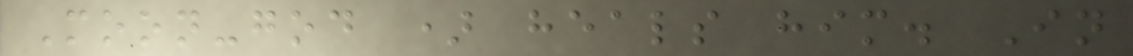Moon-god ) heals him. In
